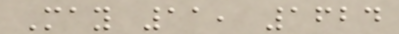May 11, 1624
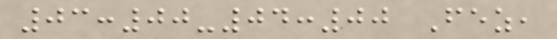03:00-04:00 Fez,
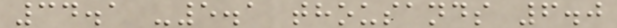34.1 -5.1 thousands 6.0
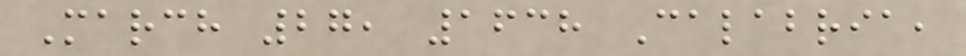March 27, 1638 Calabria,
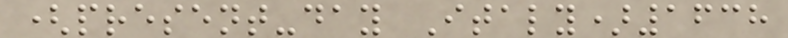(present-day Italy)1638
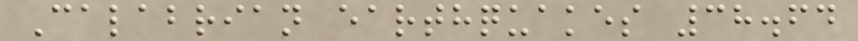Calabrian earthquakes 38.64
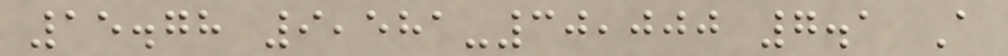15.78 9,581-30,000 7.1 A
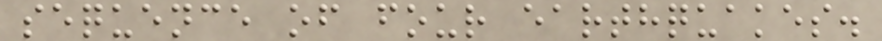sequence of four earthquakes.
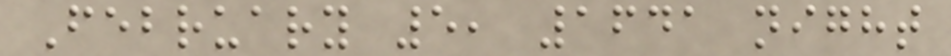February 5, 1641 night
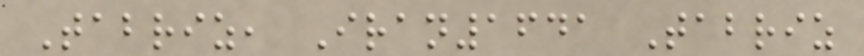Tabriz, Iran1641 Tabriz
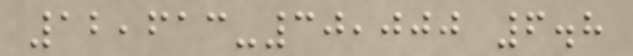12,613-30,000 6.8
